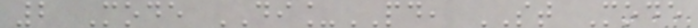2 Mode DI_PD, ST Mode
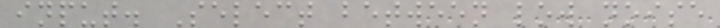input. Select between low noise
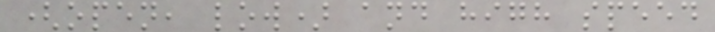(open, low) and high speed
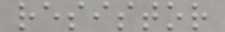resistor
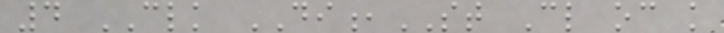4 CLK DI,ST Cl oc k
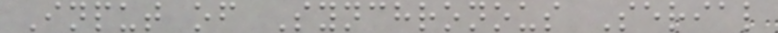Input of Synchronous Serial
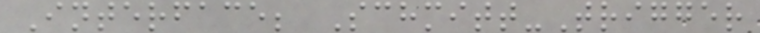Interface; Schmitt-Trigger
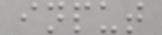input
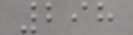298
